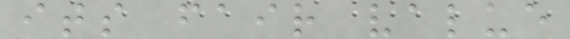its fair value
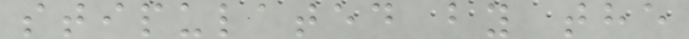stipulated by the
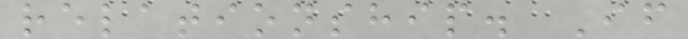relationship. If
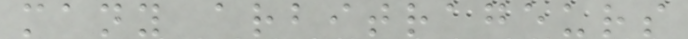many arbitrageurs
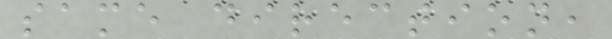same direction,
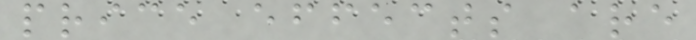price effects are
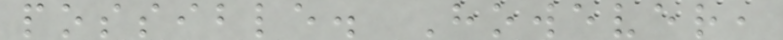possible. However,
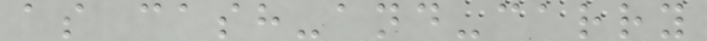as cash-and-carry
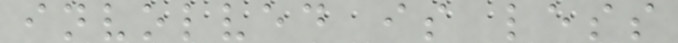involved is less
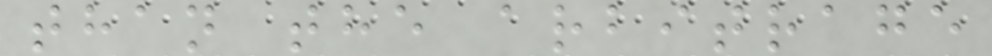than the arbitrage
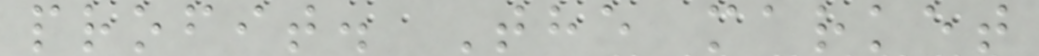profit. The market
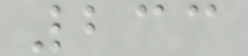233
